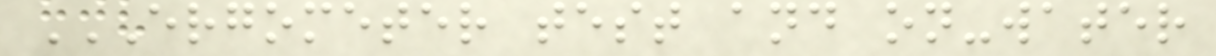ERGOMETER TEST AND ON-WATER
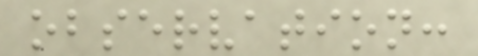observation:
